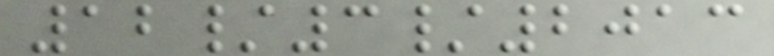12/3/2013
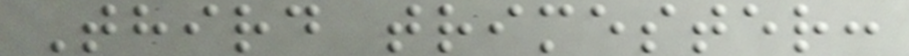Third trimester:
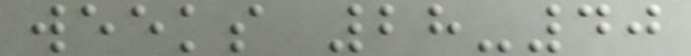weeks 28-40
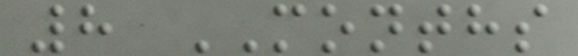8 MONTHS
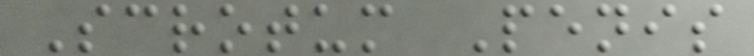Scrotum Penis
